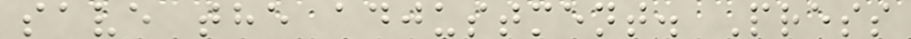save the adjustment. Press
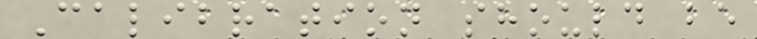Calibration should be
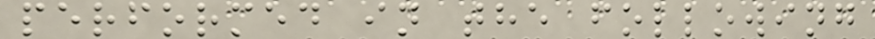performed in the following
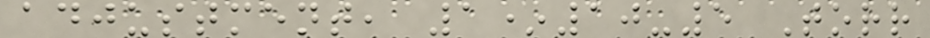adjustment, 1*10-5 Torr
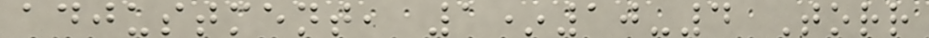adjustment, 1*10-4 Torr
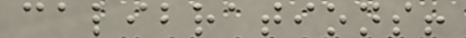calibrations!
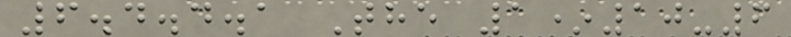6.4.4.1 The 1*10-6
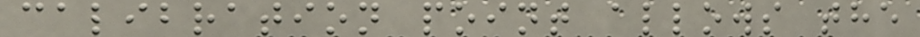calibration point allows the
